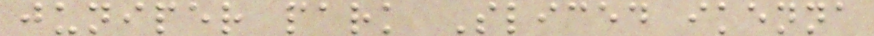juniper park Sliced ikenna
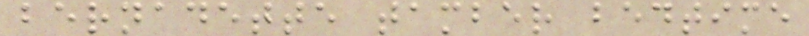bernadette tamber bedtime
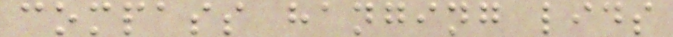compass hanging lids
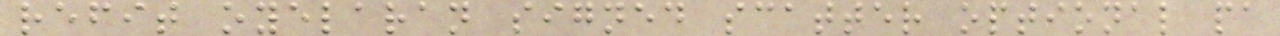refit oyelaran signed scatter optional pa
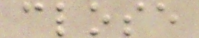close
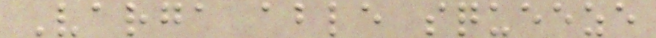Varga able squeeze
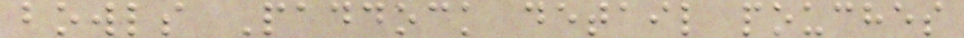bowls Paddock detail pouches
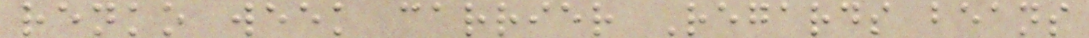renko week carrier Regards beans
